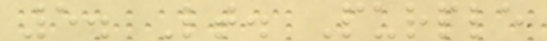5. Lt. Purple
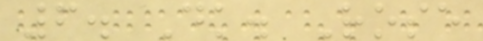6. Dk. Rose
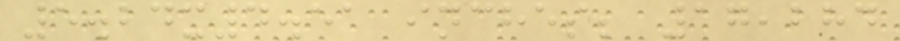5.24x4.51 inches; 17,284
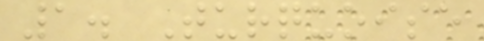1. Turquoise
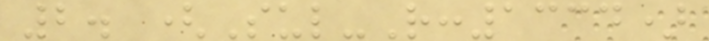2. (Sul-R:1334)
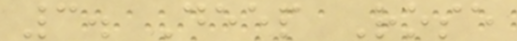3. Deep Rose
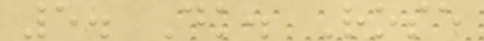5. Dk. Rose
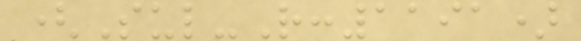(Sul-R:1191)
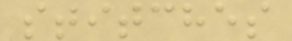stitches
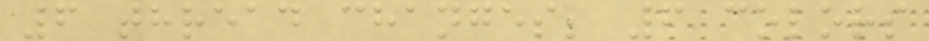6 thread changes; 6 colors
